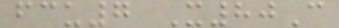fcu7 X80C
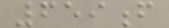659f
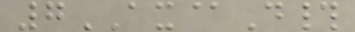7AX@D#
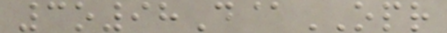3o98D@OPR
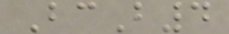BcB4
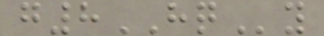g8HQy
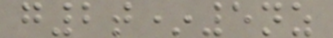g2t*5nz
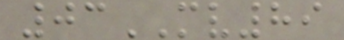03MV89
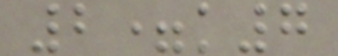2=k7
